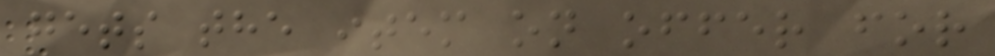gets the item on offer for
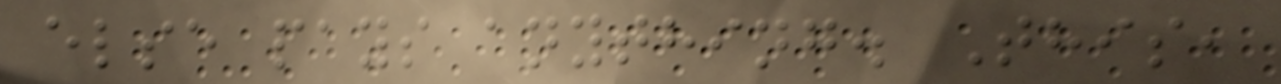else pays anything. This,
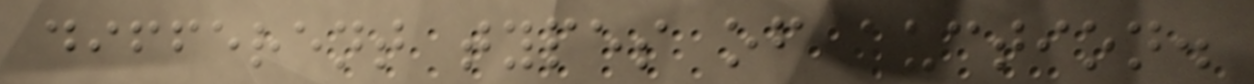different types of auction.
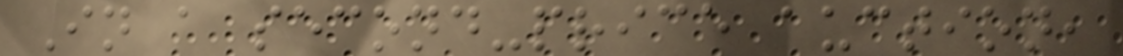In a second-price auction,
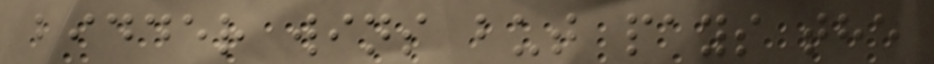bidder wins but pays the
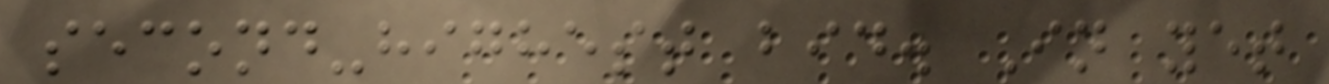second-highest bid. In yet
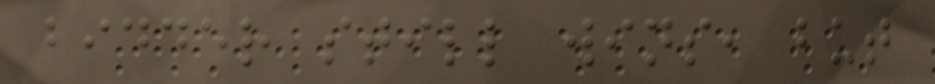bidder still wins, but
